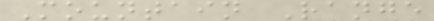Mountain Range
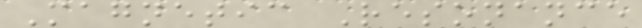Magnetic Resonance
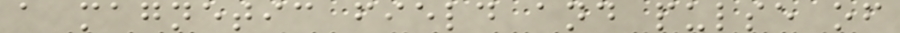a magnetic field and pulse of
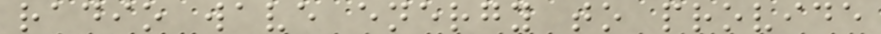radio wave energy to provide
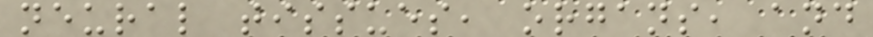neural tissues, organs, and
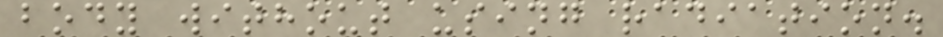body without using radiation.
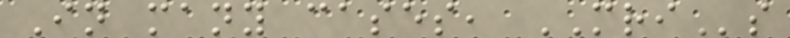In many cases, MRIs
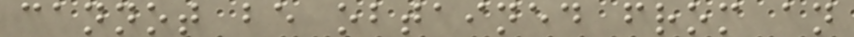cannot be obtained from an
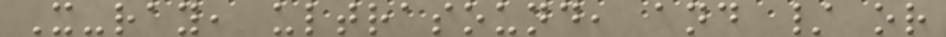X-ray, ultrasound, and / or
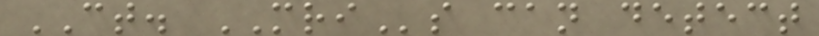CT. MRIs can detect
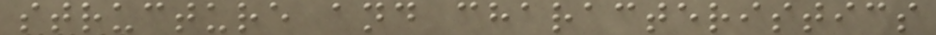structure and characteristics
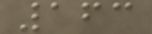163
